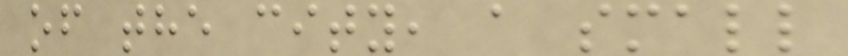of the city, a small
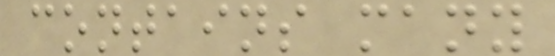contains many
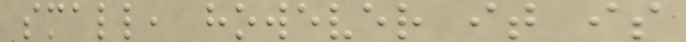small, however it is
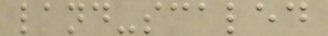land-scaled
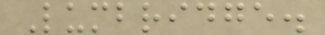Lumbridge.
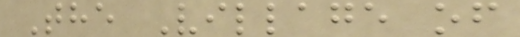The Village of
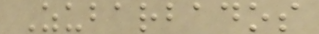Zubarbados
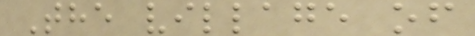The village of
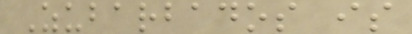Zubarbados is
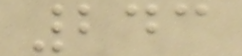243
